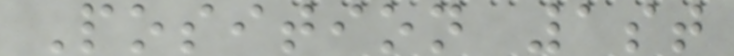Position 1st
